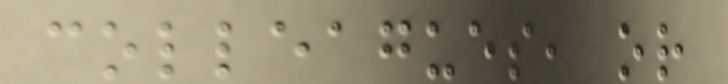colleagues, or
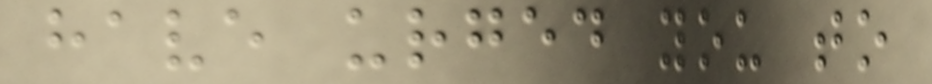have urged you to
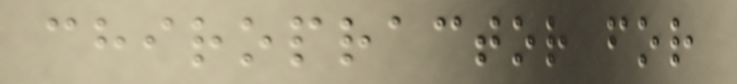chiropractor for
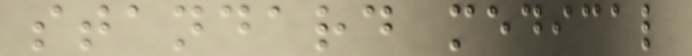standard medical
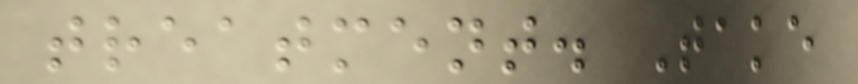treatment. Take
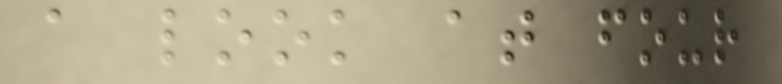a look at four
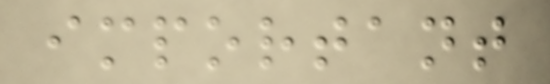important
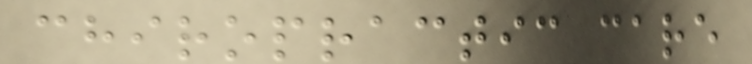chiropractic care
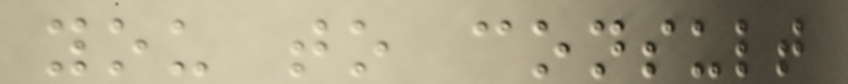you to consult
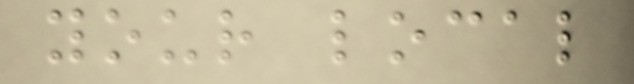your local
